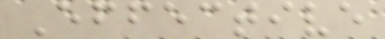Effective
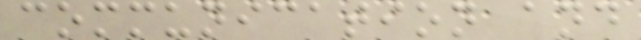communication and
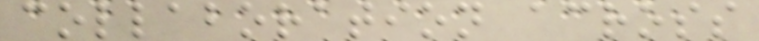collaboration across
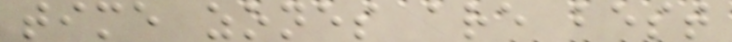time zones are best
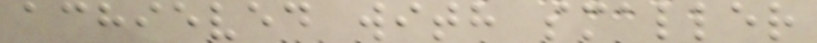achieved with smaller
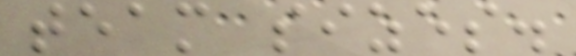team sizes.
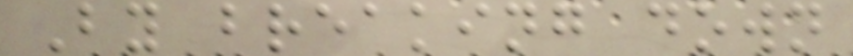By breaking down
